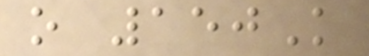o 150K
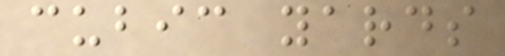cubic yards
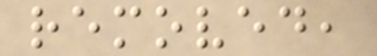removed,
